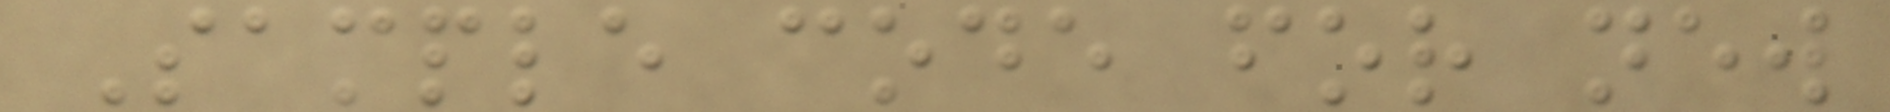Sample code for new
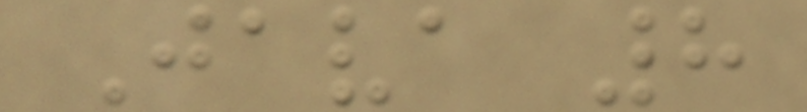Java 8
